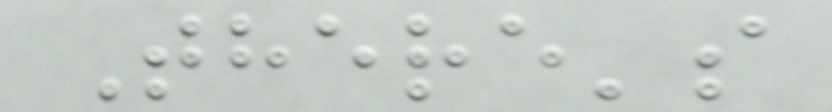There's
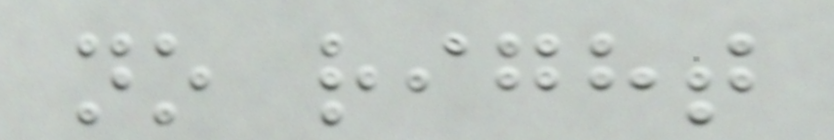no right
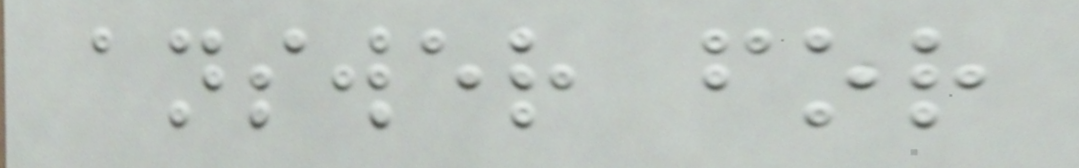answer for
